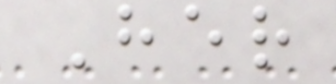Her
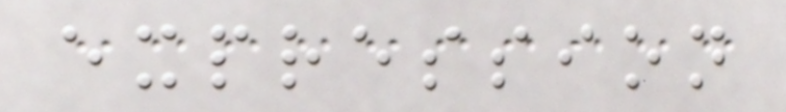expression
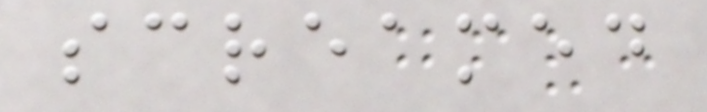screamed
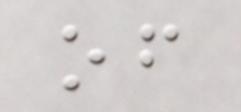of
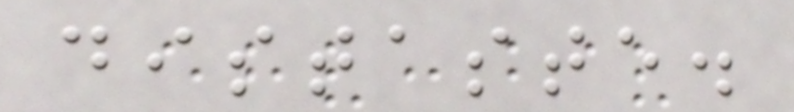distaste.
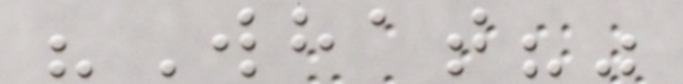"What?"
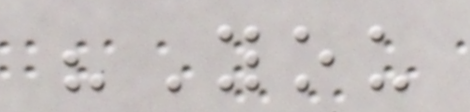"You
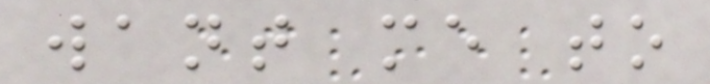want me to
